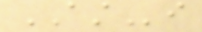ASTi
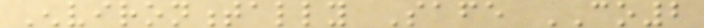Environmentally Safe CO2
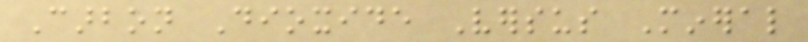Carbon Dioxide Versus Mineral
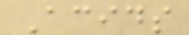Acids
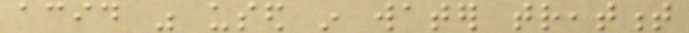acid was used in water treatment
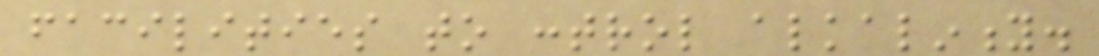facilities to control alkalinity.
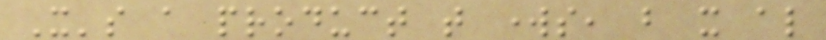It's a product that works, but it also
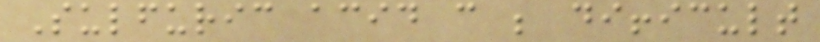Sulfuric acid can be difficult
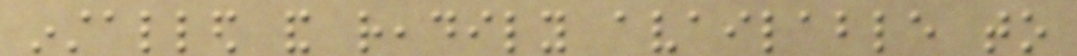installed and readily available to
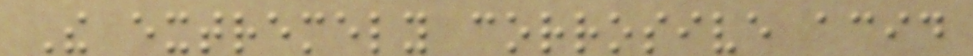The extremely corrosive acid
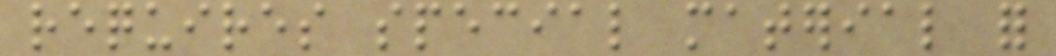requires special material for
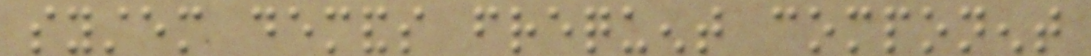system demands frequent component
